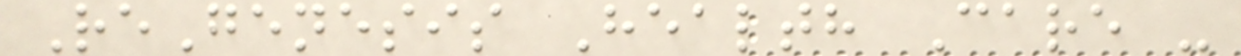ReGenesis Health Care -
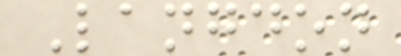Langdon
